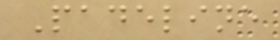Padeline
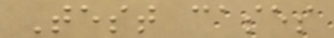Test cases
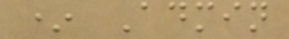* Admin
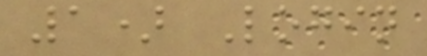1) Login
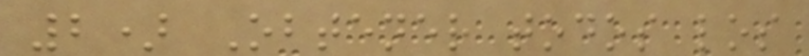2) Obtener todos los
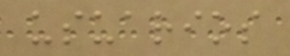usuarios
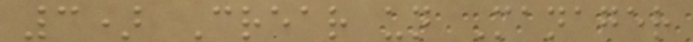3) Crear un Manager
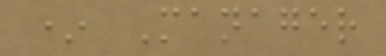* Manager
